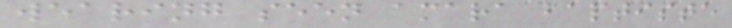wearing seen amara baptiste
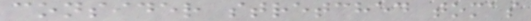consider stretched tomas
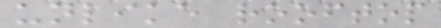unlike rooftop
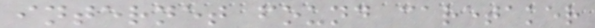internet found caretaker
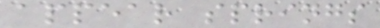appear springs
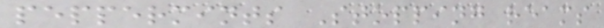peppermints Stopping reams
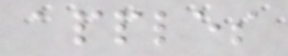apples
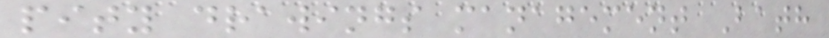pity drawings management Bath
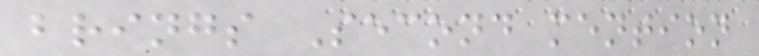brings Second mention
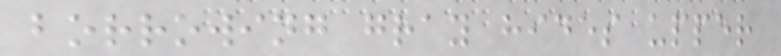borrowing gray hides upper
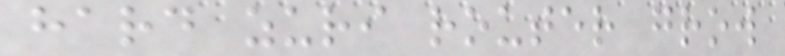hard zuri router grow
